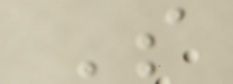S
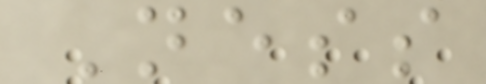Ness
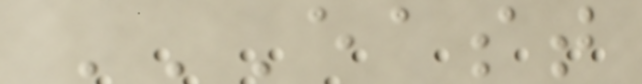EAST
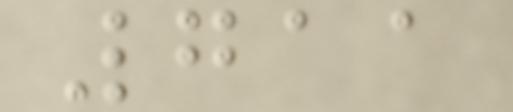711
